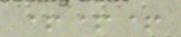+++
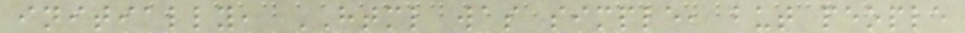initially, HTML was simple, but people
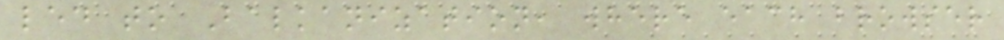led to Balkanization, where each browser
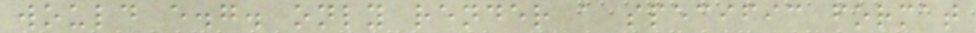would e.g. only render a specific format
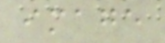image
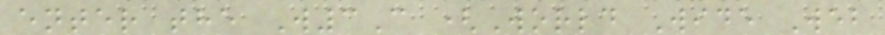enter the W3C (World Wide Web
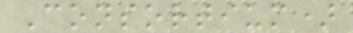Consortium)
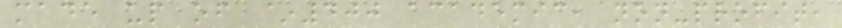made up of ~400 academic, non-profit,
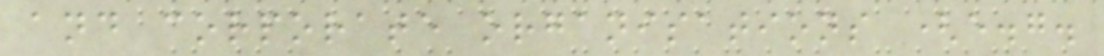and corporate organisations (e.g.
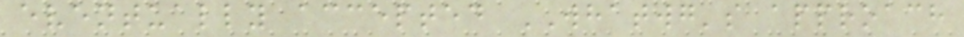eventually accepted WHATWG's approach
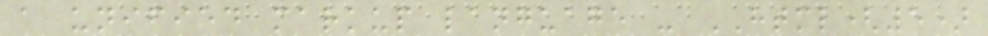a unified markup language - HTML(5)
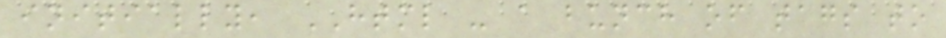initially, HTML - a bunch of tags to
